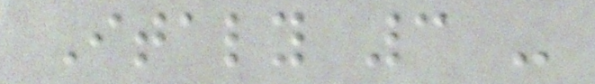Italy 3 -
